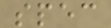spec
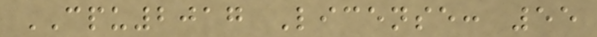CPU2017 License: 55
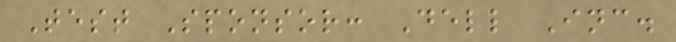Test Sponsor: Dell Inc.
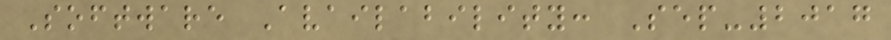Software Availability: Sep-2017
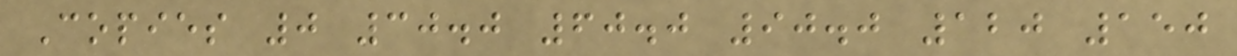Copies 0 30.0 60.0 90.0 120 150
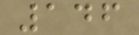146
